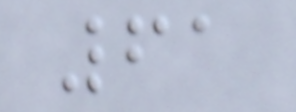61
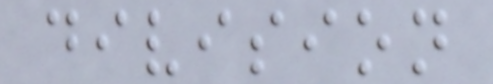division
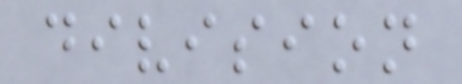division
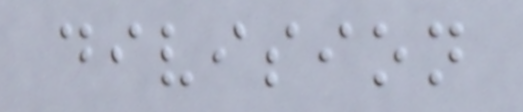division
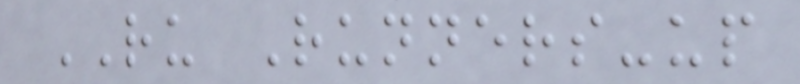RU Runners-up
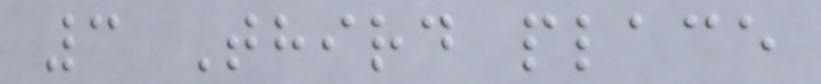3 Third place
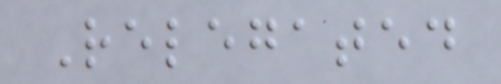Relegated
